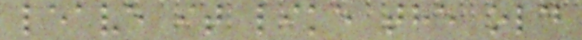leave it like the old
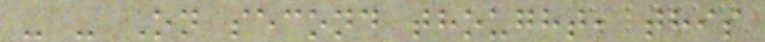- - On second thought, this
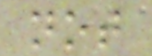not
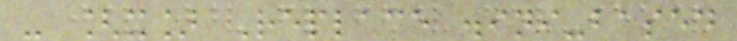- [x] Replace .ini-based
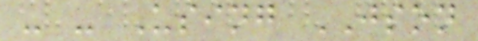- - Using JSON
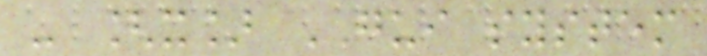- [x] GUI system
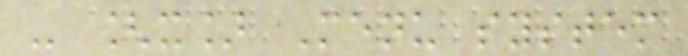- [x] Menu system
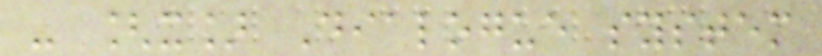- [x] Dialogue system
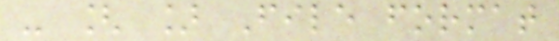- [ ] File format
